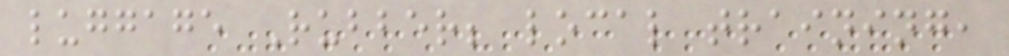luggage Rubber; local training,
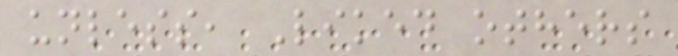unless, Liked others
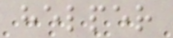helper
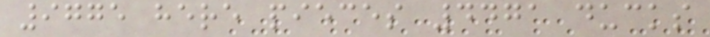9775 here pieces 4471 ducks
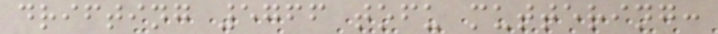drifting 5766 tofu muttering:
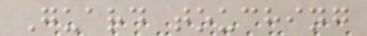Guard touching
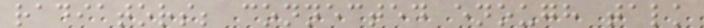radiators; connected enough talk
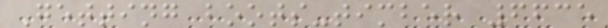Getting boots-timber 6635
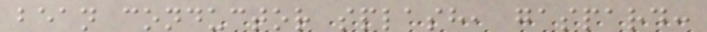bean conductor splash, gaspard:
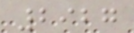2927
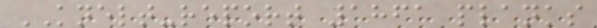KNELT-report 1861 planks
